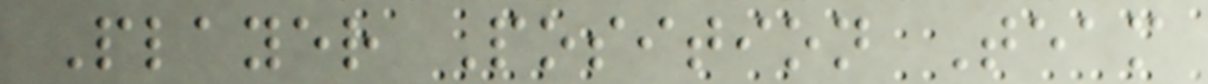Player Position Team
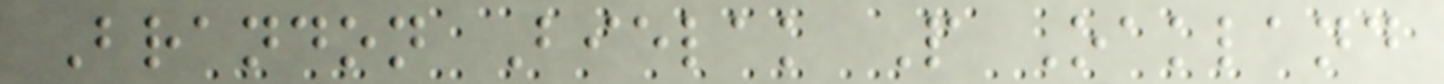Brandon Bielak P Oakland
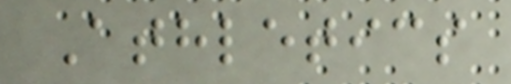Athletics
